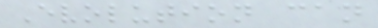Evolution can
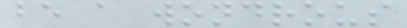be a wondrous
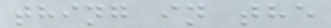thing in the
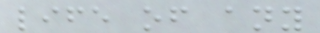life of any
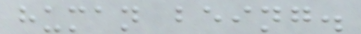human being.
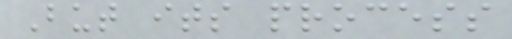But its process
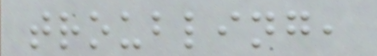troubling,
